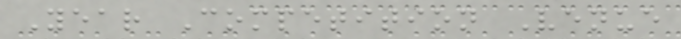Year Competition Venue
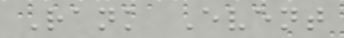Rank Event
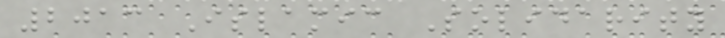2013 Islamic Solidarity
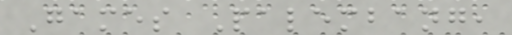Games Palembang,
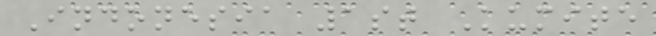Indonesia 1st Kumite
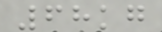68kg
